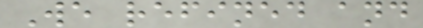We refined and
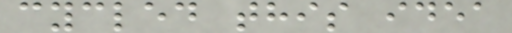cycled this idea
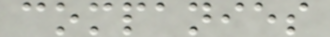companies
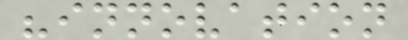"innovation
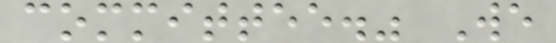committee." We
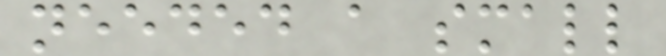needed a small
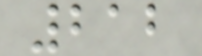212
